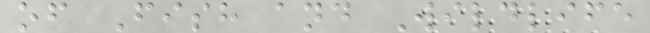of Fish and Wildlife
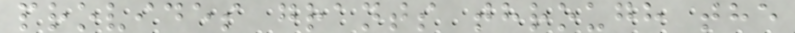provides grants through the
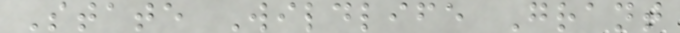State Wildlife Grant
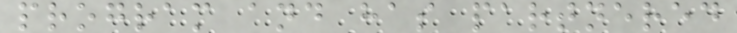program and has partnered
